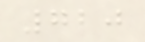720
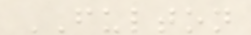FULTON
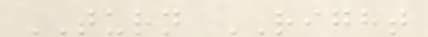TURN RIGHT
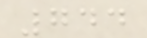744
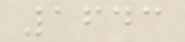1643
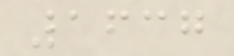1637
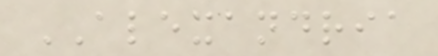ALEXANDRIA
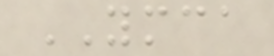YMCA
